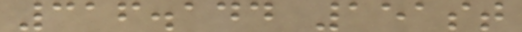316.144 151st
